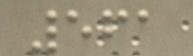561
